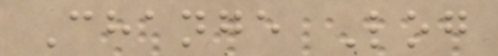Change Log
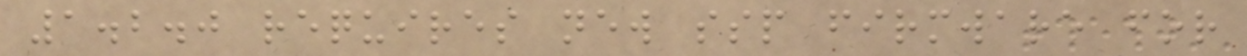1.2.0 requires new ssp firmware for
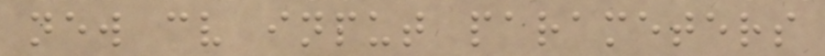new cv input parameters
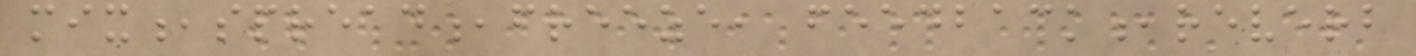mix,spread,freeze, feedback,reverb
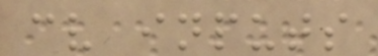cv inputs
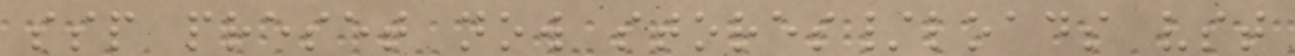ssp preset now stores/loads vst
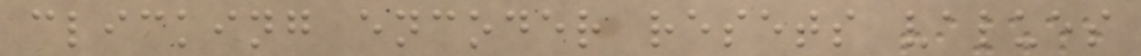clicking encoder resets values
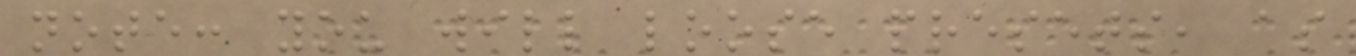note: you will loose presets, as
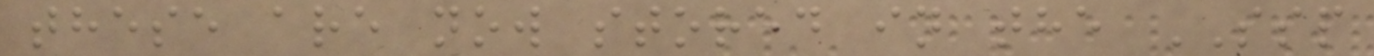these are now stored in the SSP
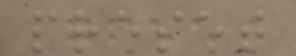preset
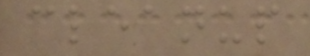cleanup
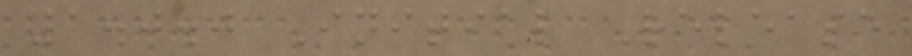1.0.0 Initial Release
